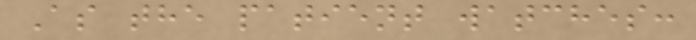As the patient watches:
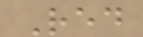Red
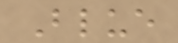Blue
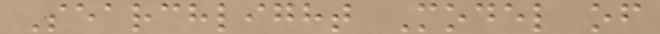Searchlight Model of
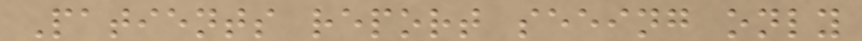Patients report seeing only
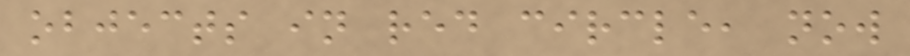objects in red circle, now
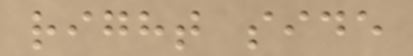right side
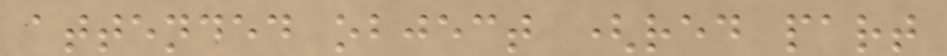attended object (red part
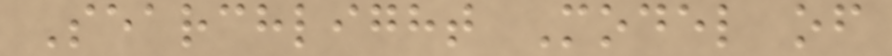Searchlight Model of
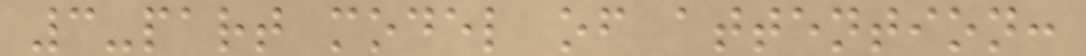3-part model of attention:
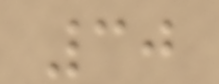30
